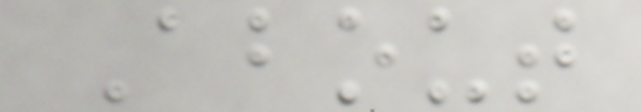About
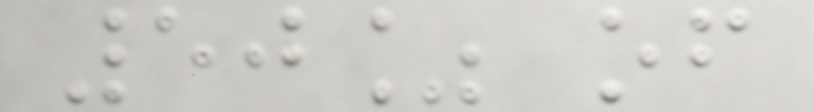50% of
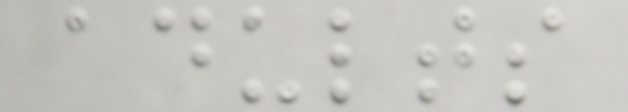adults
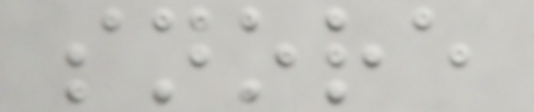snore
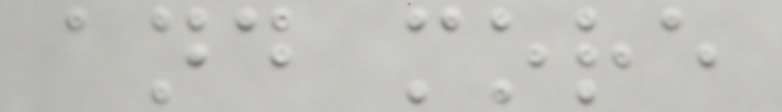and more
